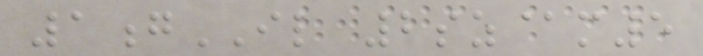1gIL 2sz@m5
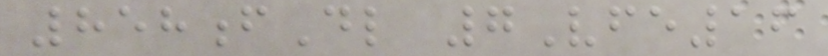858fDl 7Vfe16
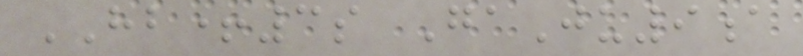HB+3s GaJu9a
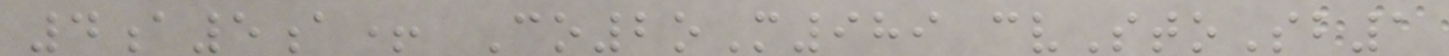4a5a+ Co2oM989 cvStoSb1
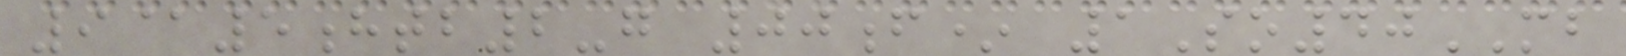9@5htb2-g 00f* 1So40MB
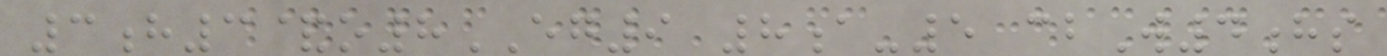3h3&o8EG9 8a-5 cbW4hs
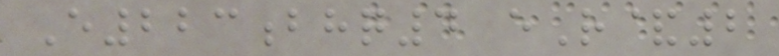E223bhq4 eR&2
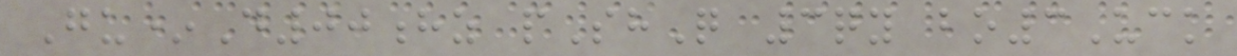Gu*D00hz pShQ 3qy bo3Uck
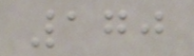170
